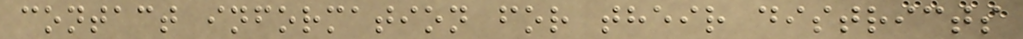contact information for their districts
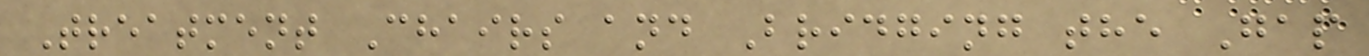Treatment Chairs and Bridging the Gap
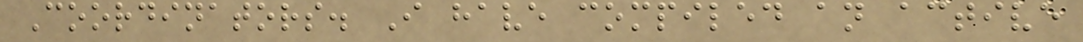Coordinators. I have compiled an active
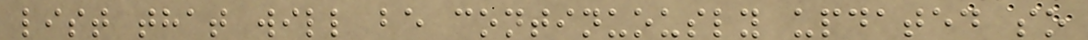list that will be continuously updated so
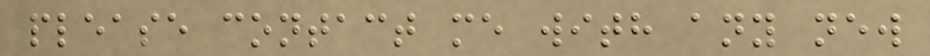please contact me with any new
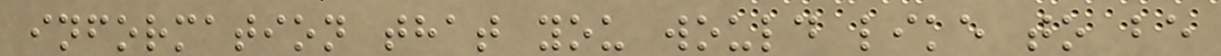information that you would like to be
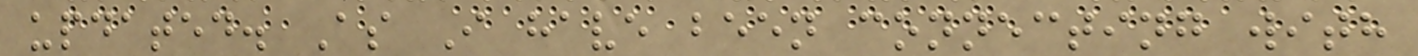updated. As I have been connecting with
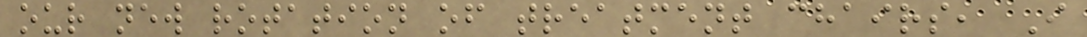our new rotation of treatment chairs, I
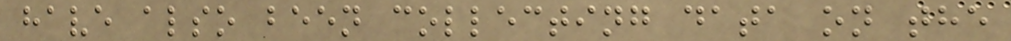have also been collecting data on the
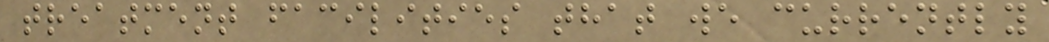treatment facilities that we currently
